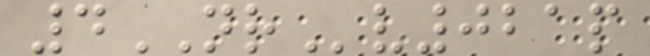4NRv021p
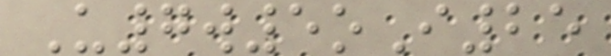U7w5oI25
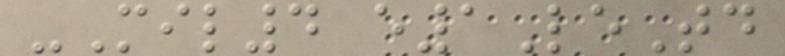-Mil4 e1LeTd
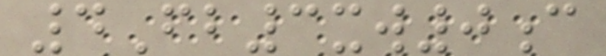4Fb3xw0c
